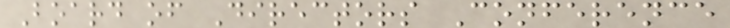Board of Directors Conference
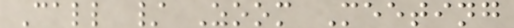Call / Zoom Meeting
